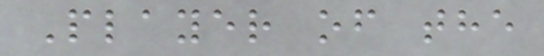Player of the
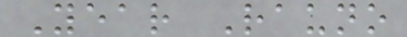Year Rauno
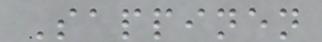Sappinen
